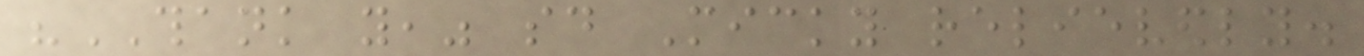"THANK you," said Micky relievedly.
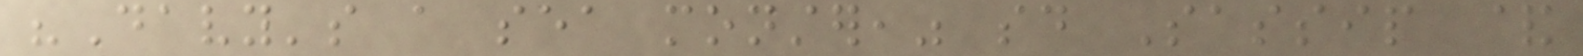"Davy's a sea monster," said Sassip &
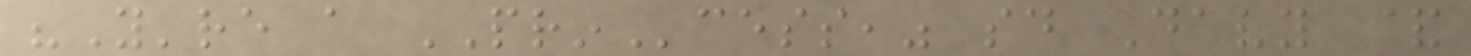"You're a PRINcess," said Davy &
